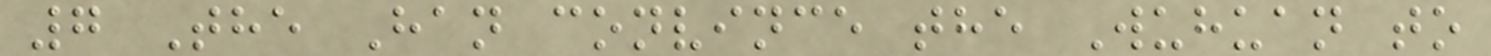7 The Han convince the Wuhuan to
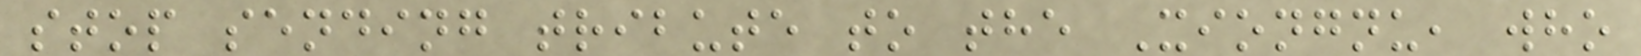stop sending tribute to the Xiongnu, who
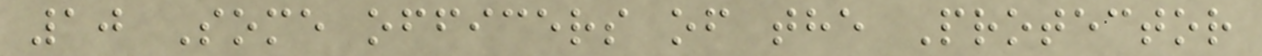10 Some officers of the Protector
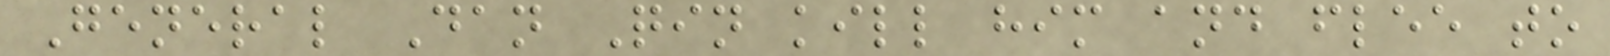General Dan Qin kill him and flee to
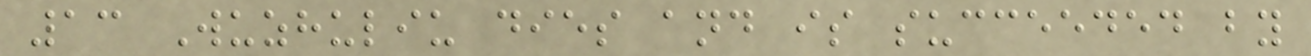13 Wuzhuliu dies and is succeeded by
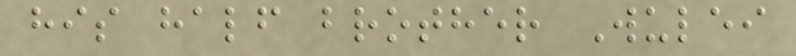his half brother Wulei
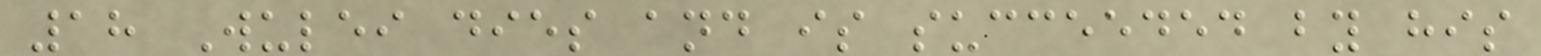18 Wulei dies and is succeeded by his
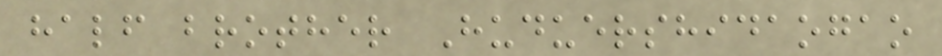half brother Huduershidaogao
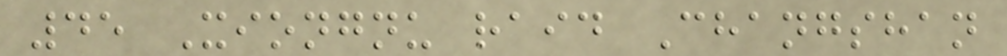45 Xiongnu raid Changshan
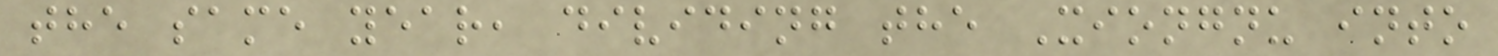the same year, dividing the Xiongnu into
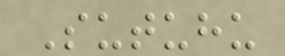Sutuhu
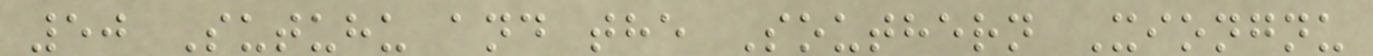50 Sutuhu and the Southern Xiongnu
